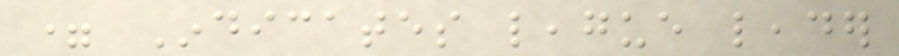= Indicates league leader
